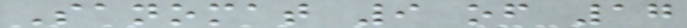Sanomat 9 of 17
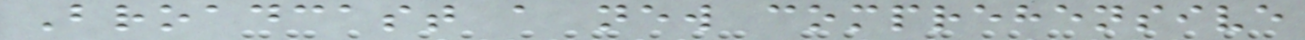Broadcast a new comprehensive
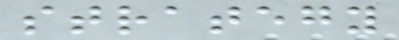strategy
